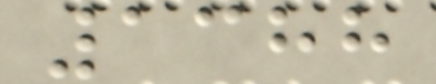1388
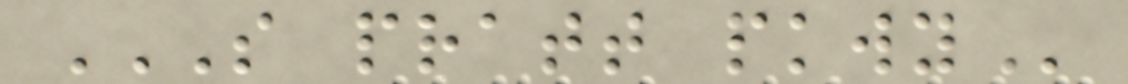S PRATT PKWY
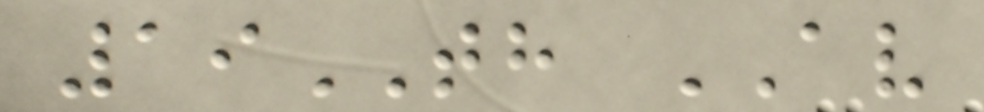19TH AV
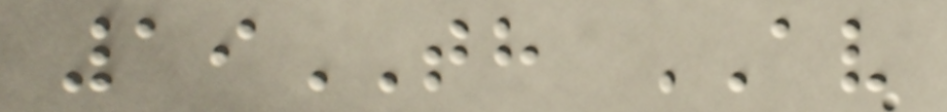19TH AV
